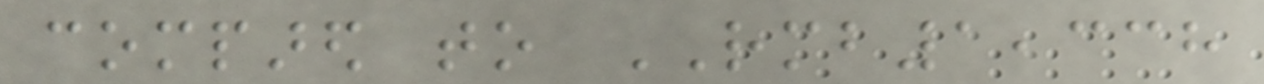compared to RMB1,338
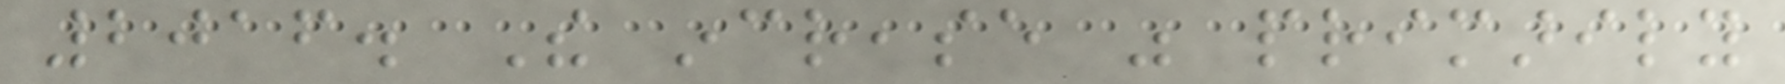2016. The increase was primarily
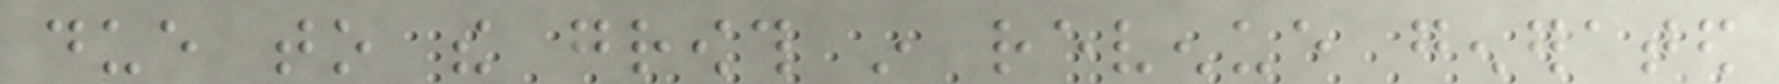due to the growth in revenue generated
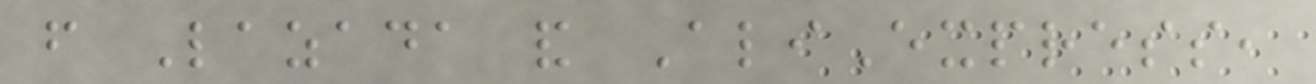from Lazada and AliExpress,
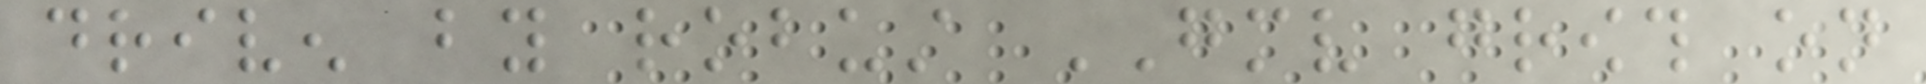driven by robust GMV growth on
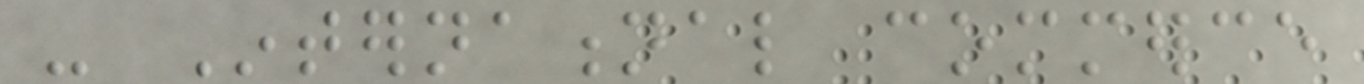- International commerce
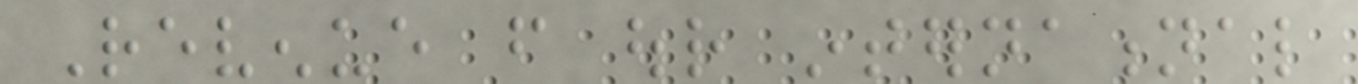Revenue from our international
